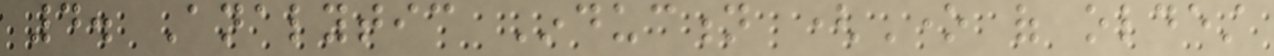4. Analytic Induction (One of oldest
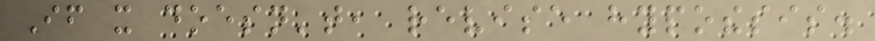If it doesn't, revise hypothesis.
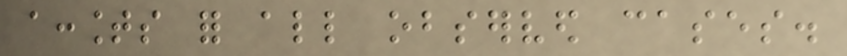accounts for all observed cases.
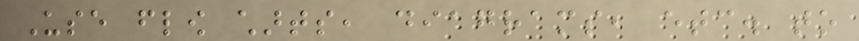Use flow charts, diagrams, etc. to
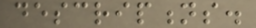descriptions.
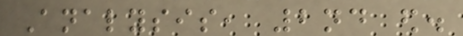Analysis, 2nd ed.
